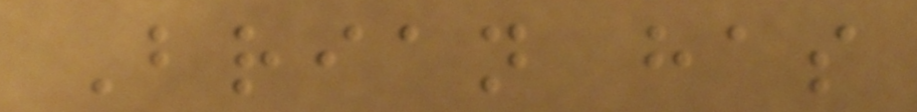Brian has
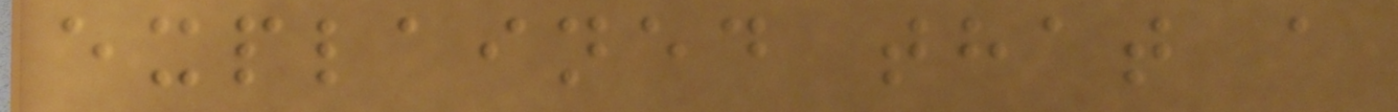explained that a
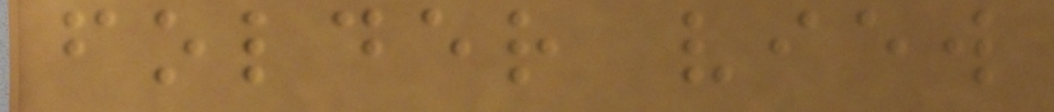folder view
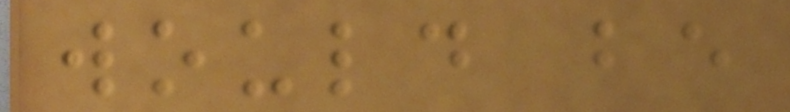would be
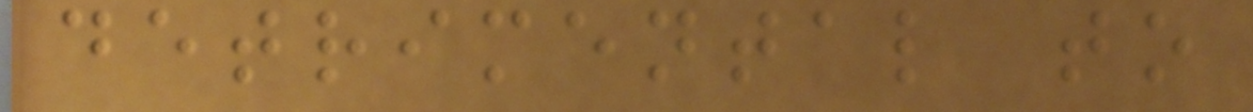detrimental to
